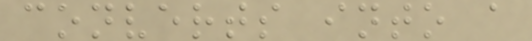converts into a
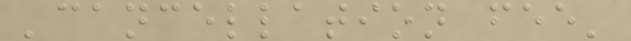'cancellation fee'
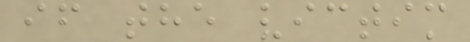if the victim
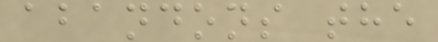abandons the
